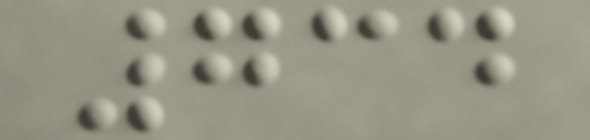734
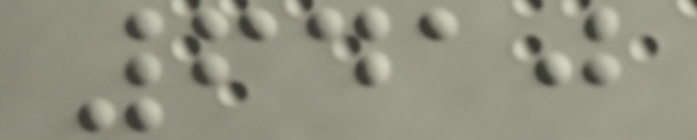6410
